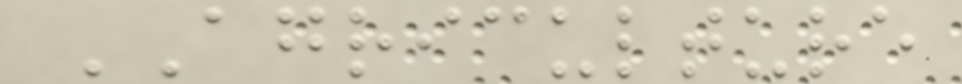AGRICULTURE
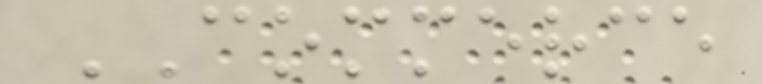COMMERCE
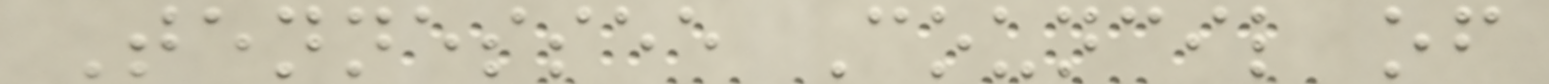Tennessee Council of
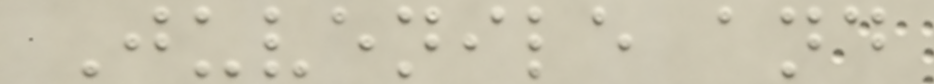Juvenile and
